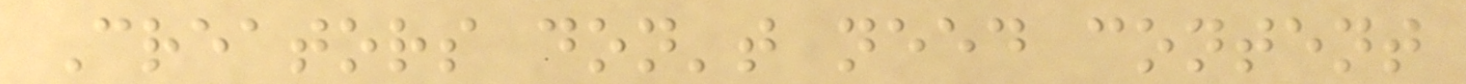Creators don't need content
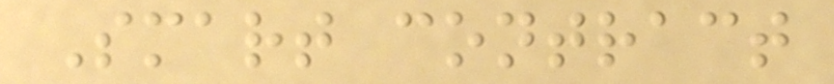Smart contract
